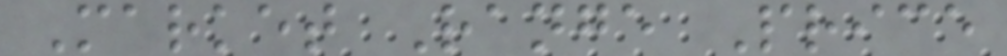Market Range Price
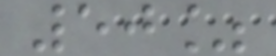50%
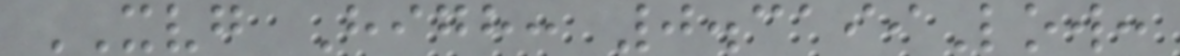XVG High: 0.3199Low:
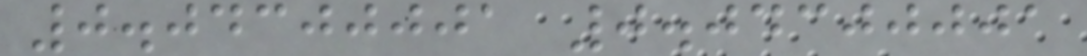0.04300001 0.04300001
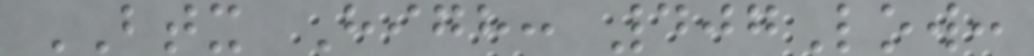BTX High: 407Low:
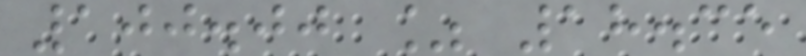100.00 % 18.35
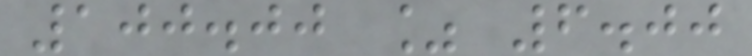100.00 % 6.00
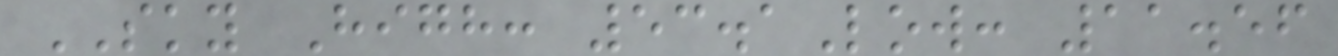SKY High: 53.1Low: 11.56
